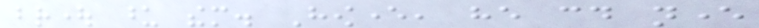brought upon them. However, he could never
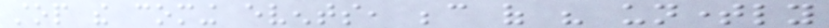stop the coming events, because of his untimely
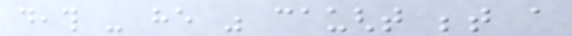death - he was caught between a
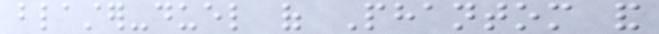blaster-duel of Phantom and
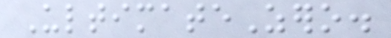UltimateZero.
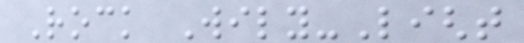Rock Wily-Light
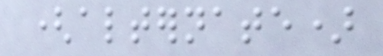(alternate)
